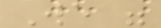We were
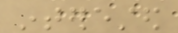interested
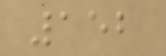152
